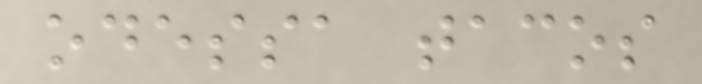odessa tacos
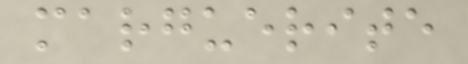marguerite
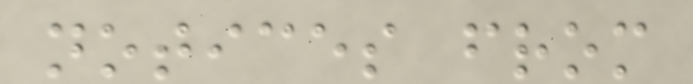notices from
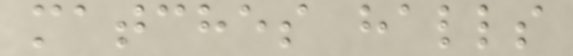matches halls
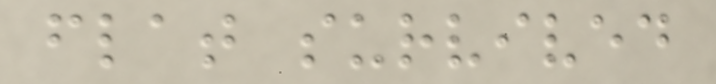flat survived
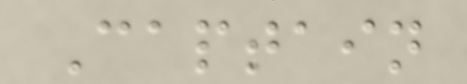Captain
